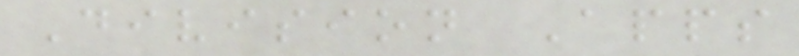Division Apps
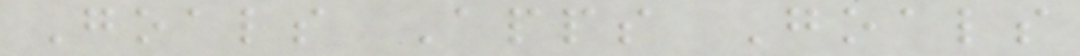Goals Apps Goals
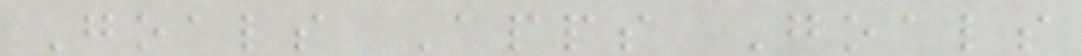Goals Apps Goals
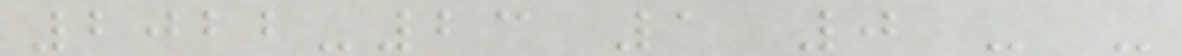2022-23 1 0 - -
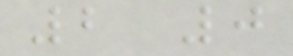2 0
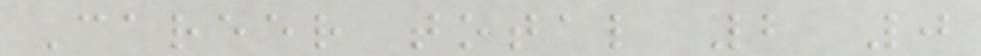Career total 2 0
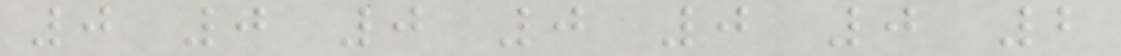0 0 0 0 0 0 2
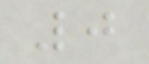0
